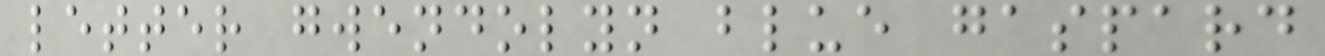letter gwendolyn blue gaspard
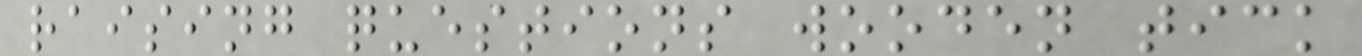raising questions wooden tick
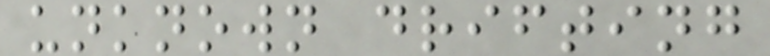unknown drifting
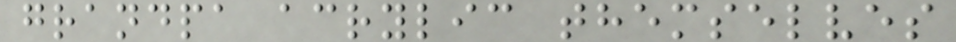grandpa acrylic themselves
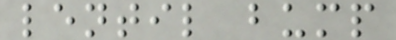lentil bump
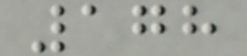178
